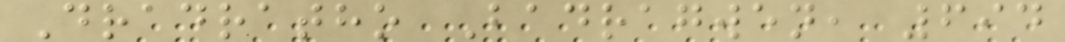Dradratho Badragwen, 694
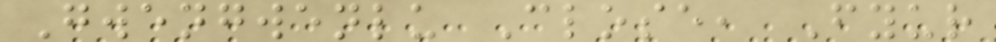Gwengwenlu Close, Fyur
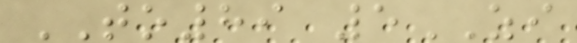TO89 5ZI
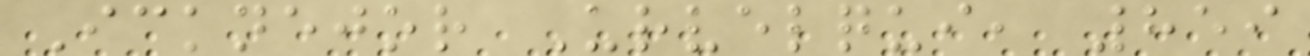Icknejor Urvelqui, 859
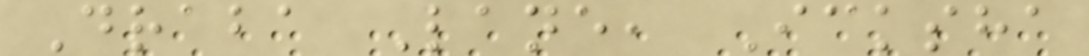Draba Lane, Icksha
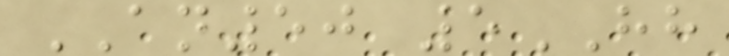AN50 5HH
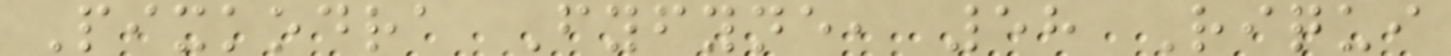Pixkodra Fyfyne, 58 Riqui
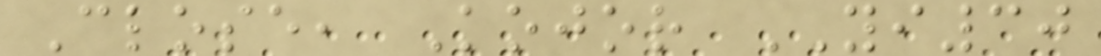Close, Kojor YI30
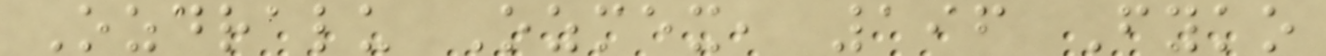Ozdralu Ozmex, 196 Fyko
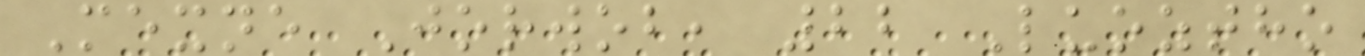Mexne Jorwob, 22 Luoztho
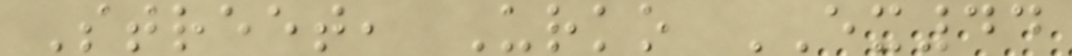Street, Urko EX44
